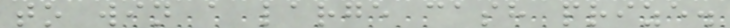to win a large cash prize.
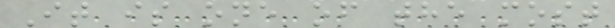It is one of the most
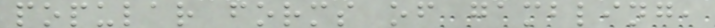popular forms of gambling,
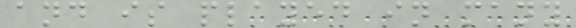and is played in many
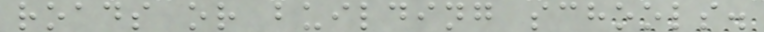roads or building schools.
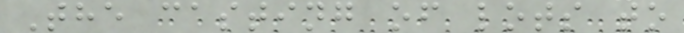The casting of lots to
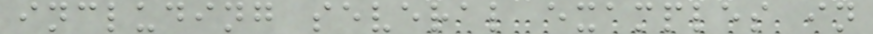including several examples in
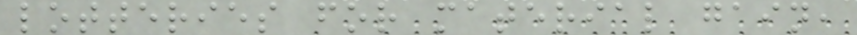lotteries for material gain,
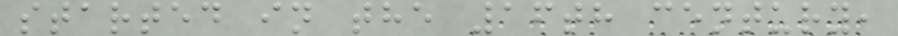started in the 16th century,
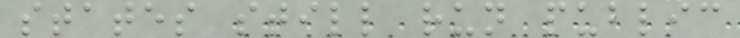states still run public
